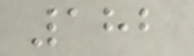182
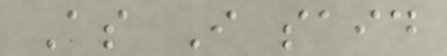As I said
